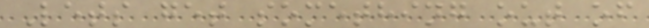Lets get something out of
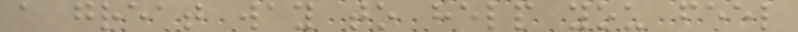a great way to help you feel
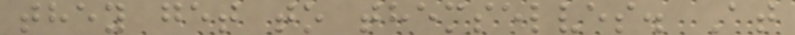they get to themselves. At
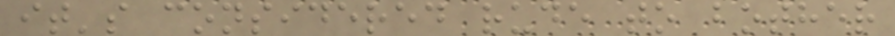it's considered rude to bother
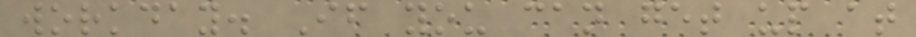workday. If you can get up at
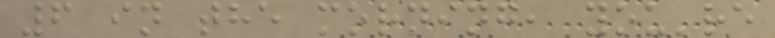6 in the morning, you're
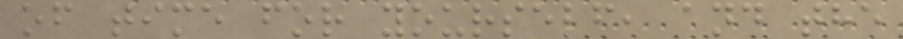of time for yourself, and the
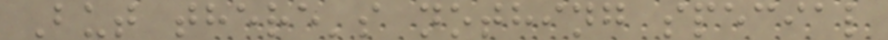But there's nothing special
